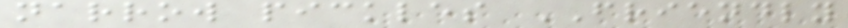narrow pickles FRIENDLY
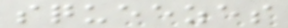squeezes
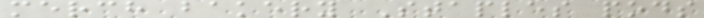merch bakery Staples pods
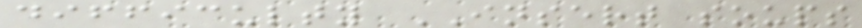difficulty INSERT soups
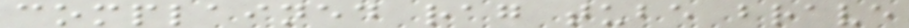complained rag tube brave
